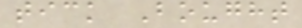tick Bought
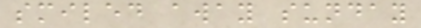smiled away sunday
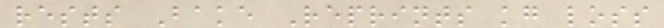rests Bake Reprints kg loss
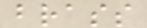brass
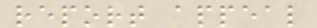report appeal
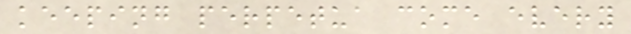keeping perpetua come every
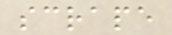scrape
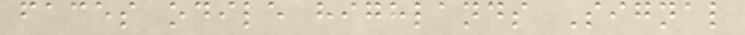faces odile highlands Signal
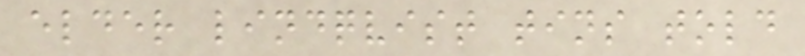elder lindqvist tins told
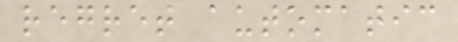regret automatic
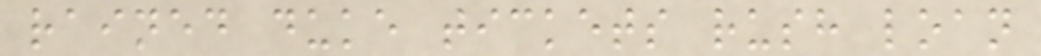rained duke tickets rush loan
